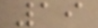19
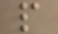p
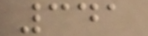341
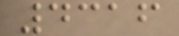4316
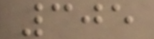305
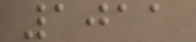1011
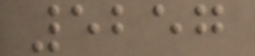5257
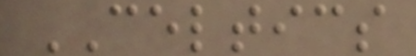CELTICS
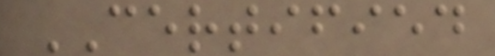CERTIFIED
